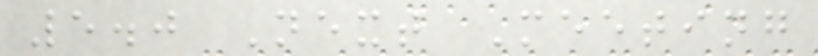5.0 Next Meeting
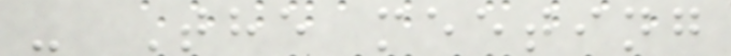- The meeting
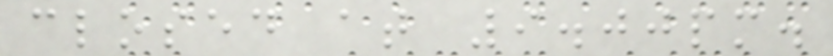closed at 9.00pm.
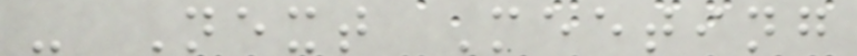- Next Meeting
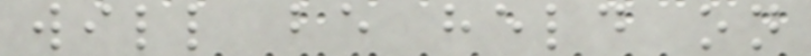will be held on
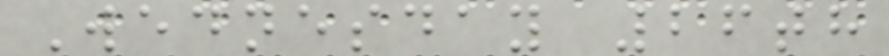Wednesday 26th
